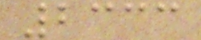2333
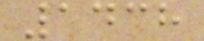1438
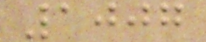1007
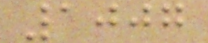1007
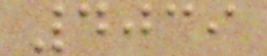4039
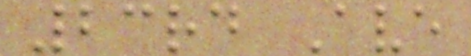23rd Ave
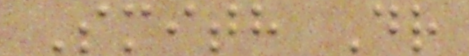Smith Dr
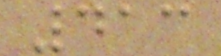413
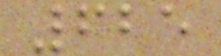625
